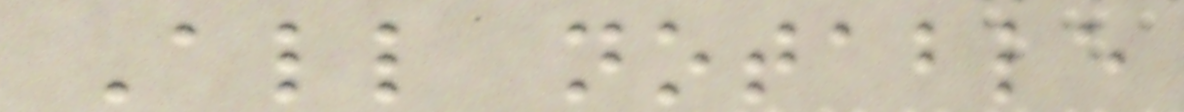All notable
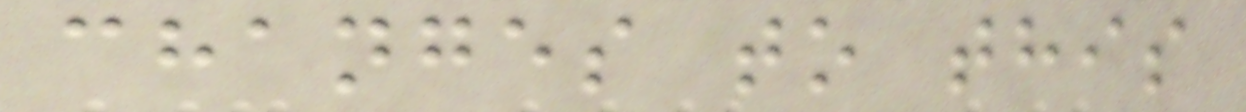changes to this
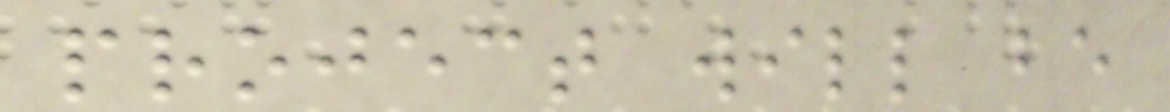project will be
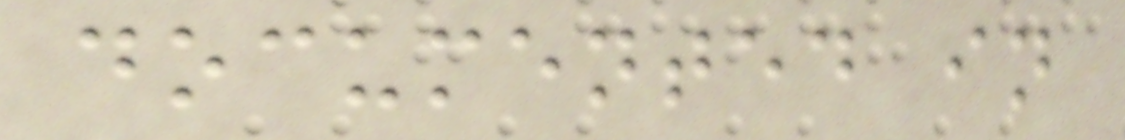documented in
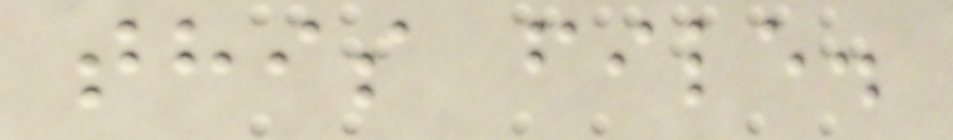this file.
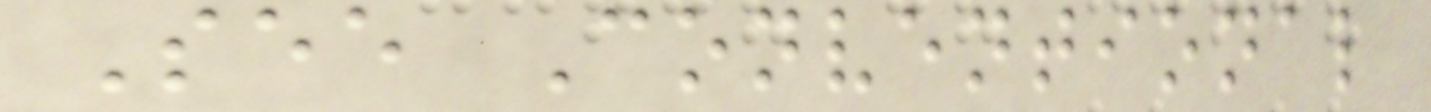See Conventional
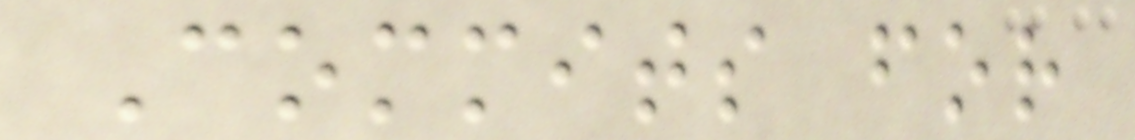Commits for
